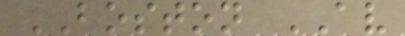BOSTON AV
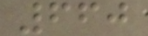660
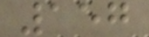157
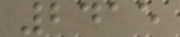2415
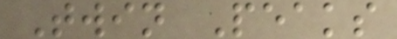Twin Peaks
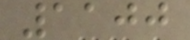1100
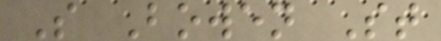S Bowen St
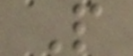P
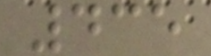435
